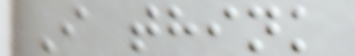I think
